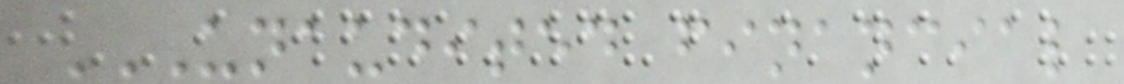UNAUDITED FINANCIAL
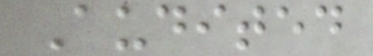Audited
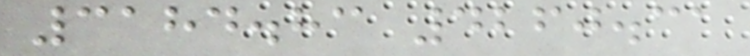3184.83 4260.31
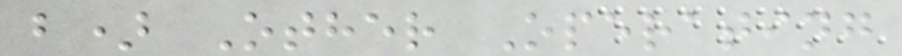b) Other Operating
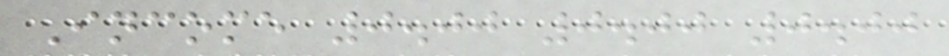Income 0.00 0.00 0.00
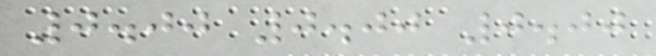0.00 0.00 0.00
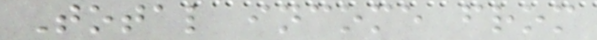Total income from
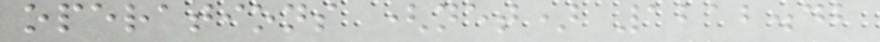operations (net) 1212.42
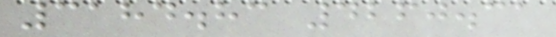3184.83 4260.31
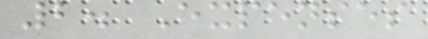2. Expenses
